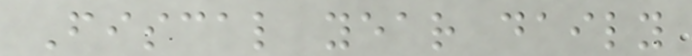Fiscal year daily
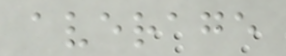average
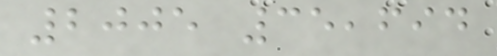2005 35,694
